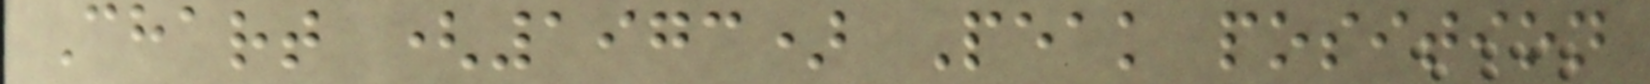Chart (1973) Peak position
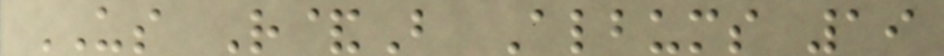US R&B Albums 19
